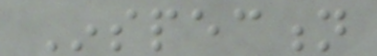Inspection
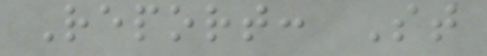Report: St
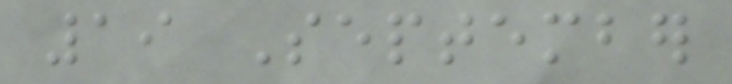19 September
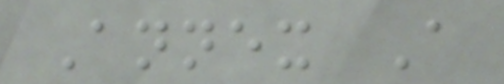Annex A
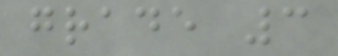grade 3
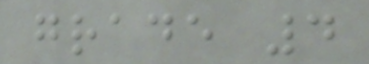grade 4
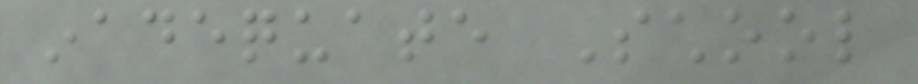inadequate School
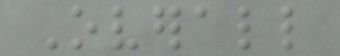Overall
